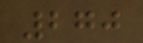270
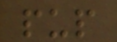pup
